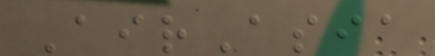AirAsia
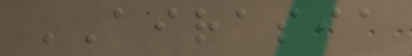AIRASIA
